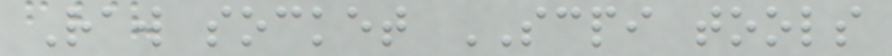Raw socket SCPI tools
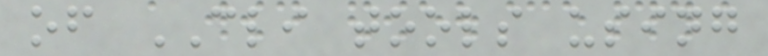of CLI tools using
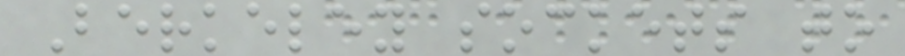Berkeley sockets to
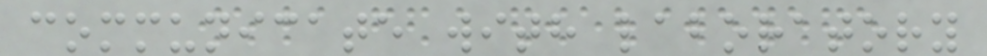communicate with laboratory
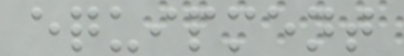equipment
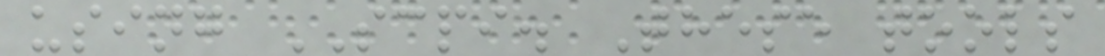using SCPI. These tools
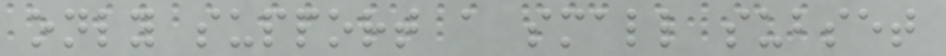only support a small subset
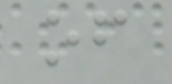of
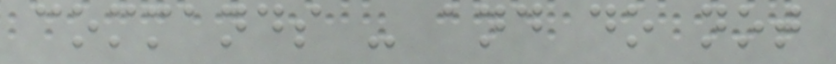commands - and do not
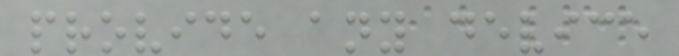provide any device
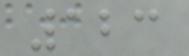123
